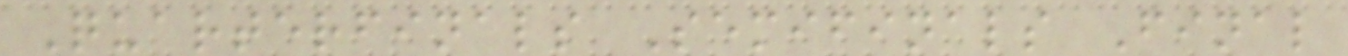Quarterfinals Semifinals Final
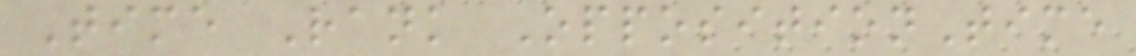Time Rank OppositionTime
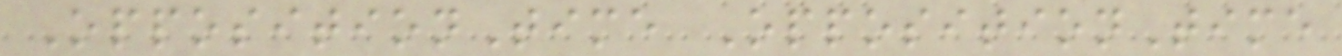OppositionTime OppositionTime
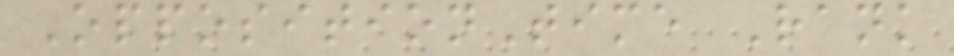OppositionTime Rank
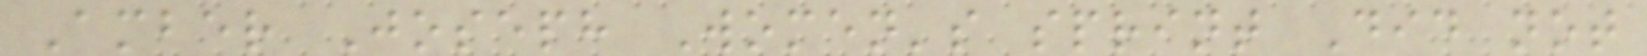Amber Joseph Women's sprint Did not
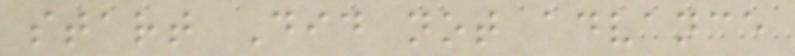start Did not advance
